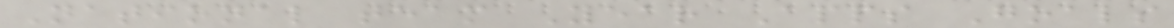National team Year Apps Goals
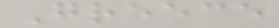Greece
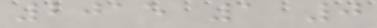2015 1 0
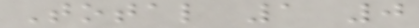Total 1 0
